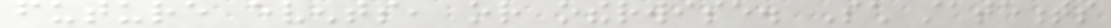future events, or otherwise. Such statements
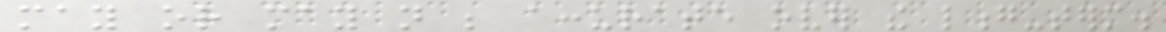may or may not be accurate over the long-term.
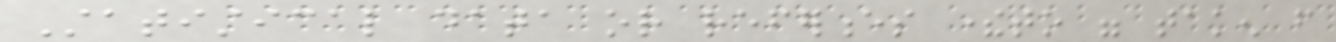Statistical data or references thereto were taken from
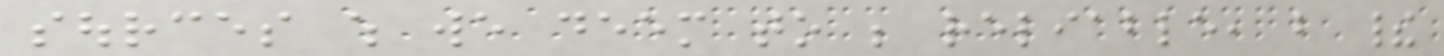sources which we deem to be reliable, but their
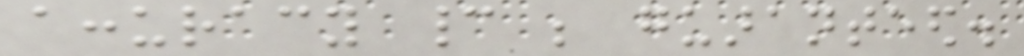accuracy cannot be guaranteed.
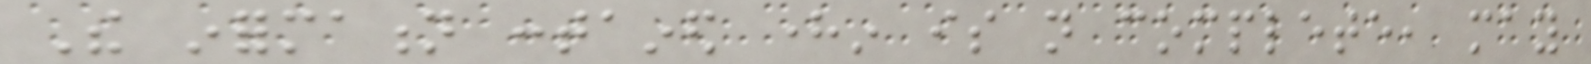The information contained herein is not complete, may
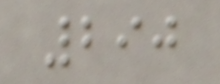290
